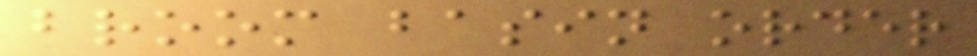broom basin order
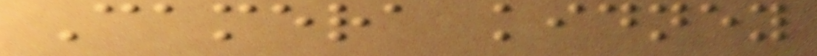Camera kidney
